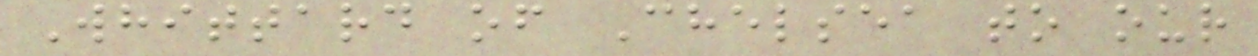Whittard of Chelsea to our
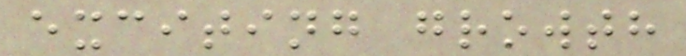exciting growth
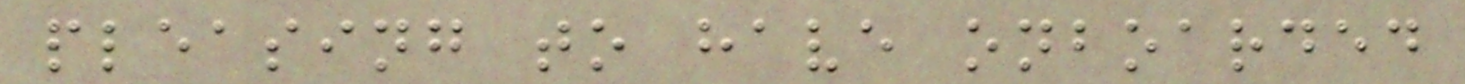pleasing to have onboarded
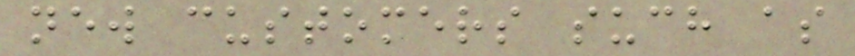new customers such as
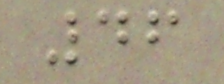46
